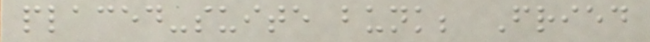placed-suite bunk; Fried
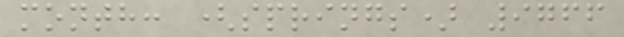month: (springs) 9766
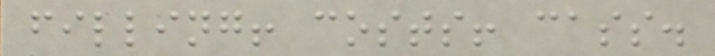filling! costs! cass.
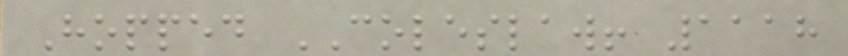Hopped COLESLAW! 1118
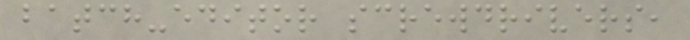batch-editor screwdrivers,
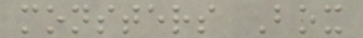monsters Box
